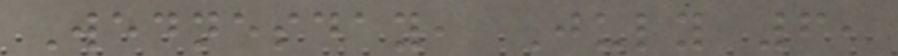Wednesday, July 6,
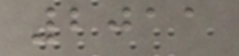2011
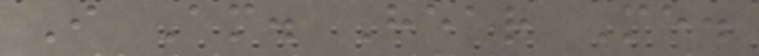I Am. Hear Me.
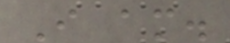I am.
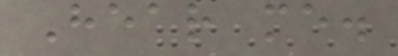Hear me.
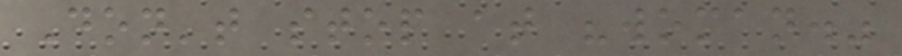Don't stop at "woman."
